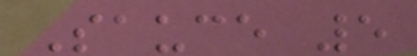Sauce 5
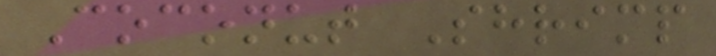Coconut Shrimp
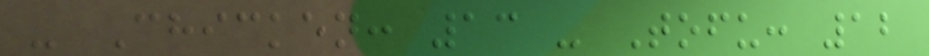- Chicken: 13 - Tofu: 12
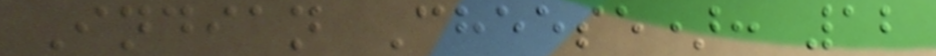Indian Cheese): 12
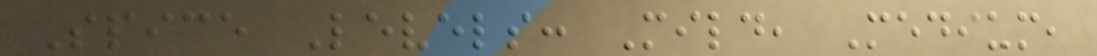Spice Levels: Mild, Medium,
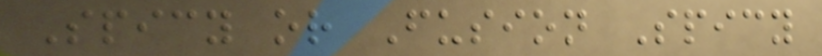Spicy or Fusion Spicy
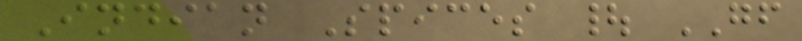Indian Spices | GF
